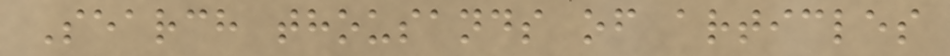Search thousands of articles
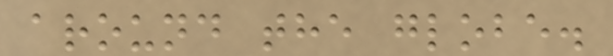around the globe.
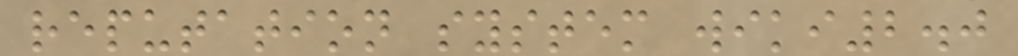reputation system wiki2.0
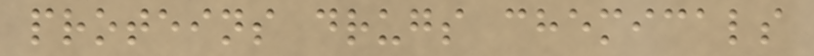proteins drugs chemicals
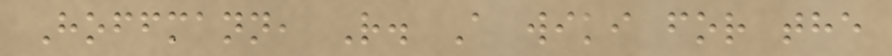Hoffmann, R. A wiki for the
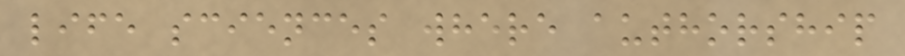life sciences where authorship
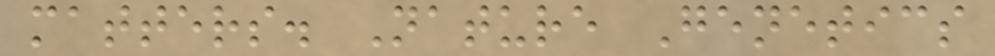matters. Nature Genetics
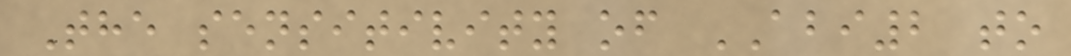The sensitivity of ABI2 to
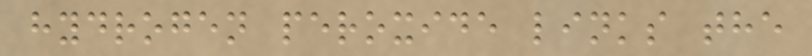hydrogen peroxide links the
